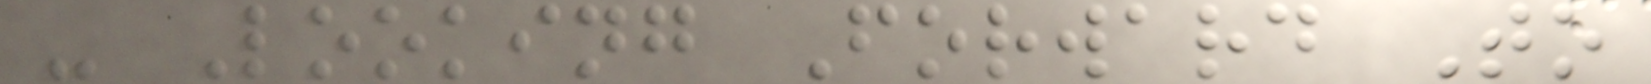- Looking Forward To
